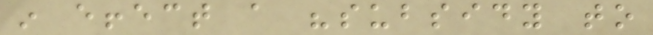in effect a "subsidy to
